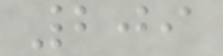209
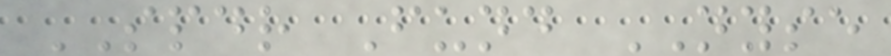SPDR Fund NYSE
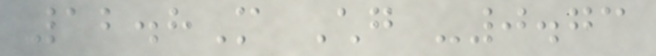12.8M Chg -0.73
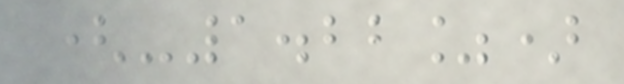(-1.22%)
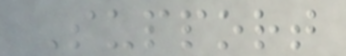Support
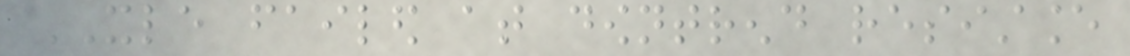XLE failed at downtrend resistance
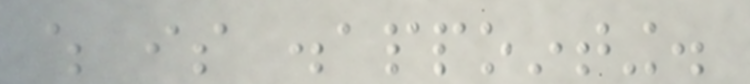which is disappointing.
